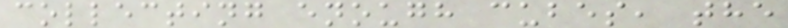collecting enough cubes, the
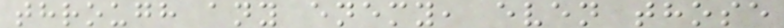through any enemy, even those
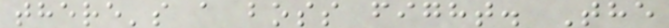there's a boss fight. The
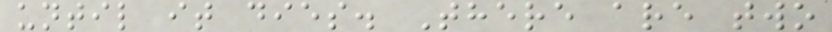until it dies. There are two
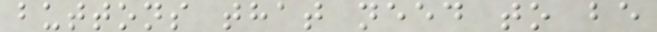buttons that need to be
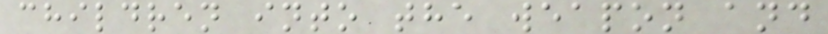children into the weapon and
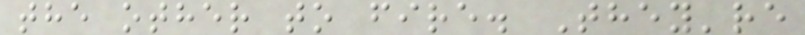the other to fire. They're
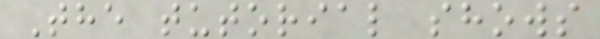The tutorial shows
